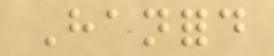Hanford
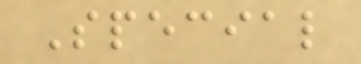Special
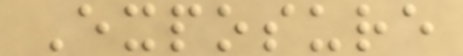Exposure
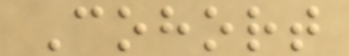Cohort
